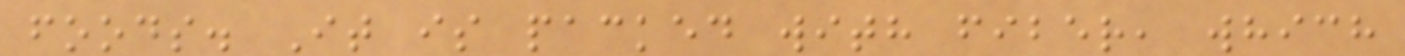foods. It is packed with fiber, which
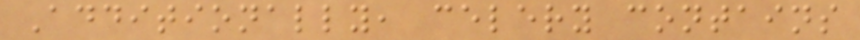Additionally, celery contains
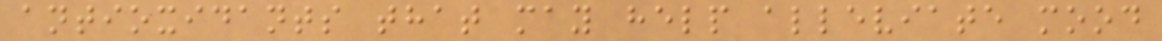antioxidants that may help alleviate mood
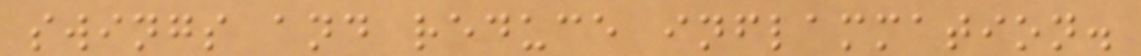swings and reduce inflammation.
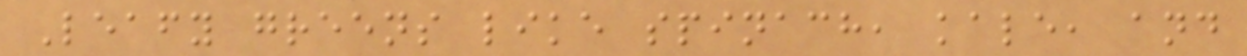Leafy greens like spinach, kale, and
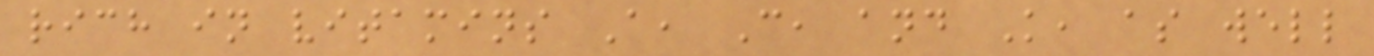rich in vitamins A, C, and K, as well
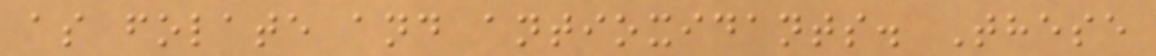as folate and antioxidants. These
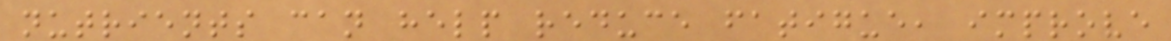nutrients can help reduce fatigue, improve
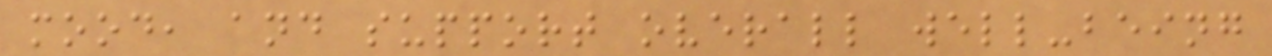mood, and support overall well-being
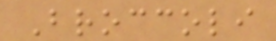Broccoli
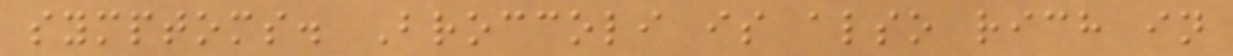symptoms. Broccoli is also rich in
